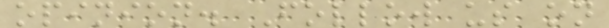opinion. Follow us on
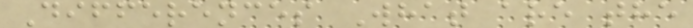Differences What are the
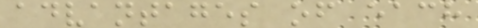advantages of each
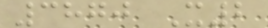3870 X2
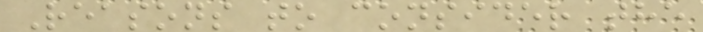Reasons to consider the
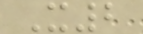X2
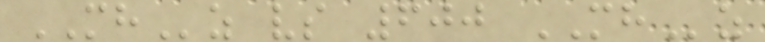MHz vs 600 MHz
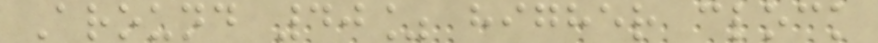Around 40% higher clock
